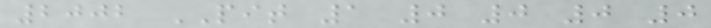2002 PIT 1 0 0 0 0
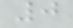0
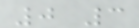0 3
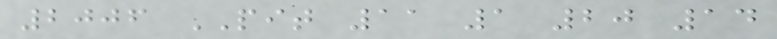2006 PIT 11 1 20 14
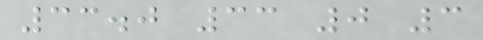33.0 33 0 3
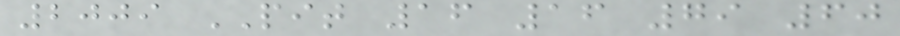2009 PIT 16 16 79 60
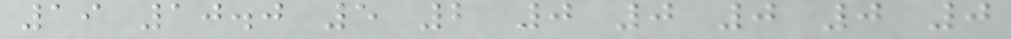19 10.0 5 2 0 0 0 0 0
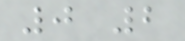0 2
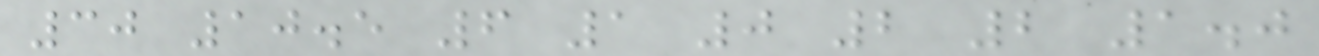30 10.5 6 1 0 2 2 1.0
